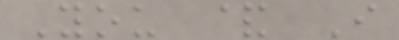You & I
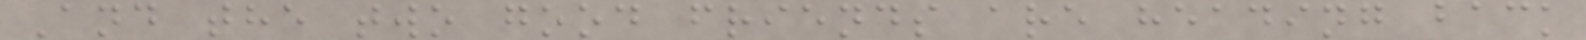And the two good friends are heading back
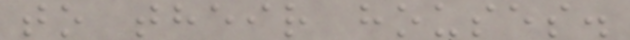to their houses.
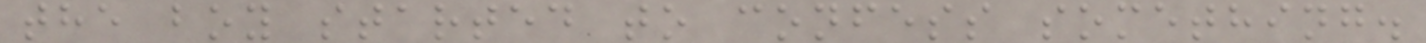the boy started to confess something.
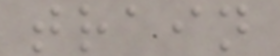train
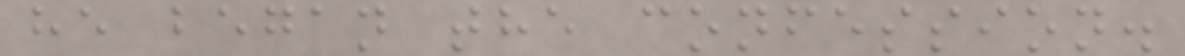he began the confession.
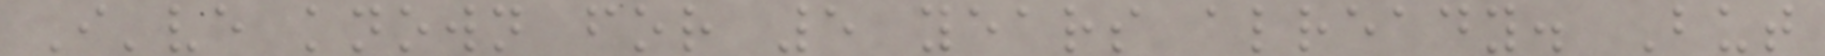I've known for 5 years already. But
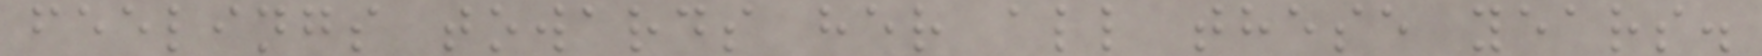feelings towards her all these years.
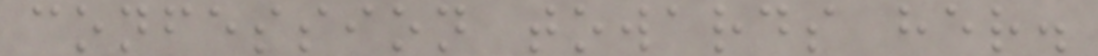confession towards her.
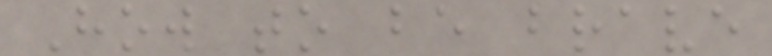How to be brave
